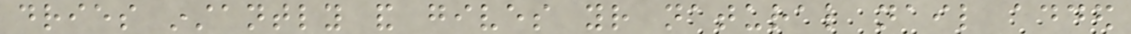dries instantly and gives your natural nail added
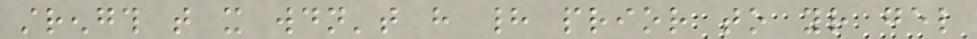strength that it wouldn't have had prior to your gel
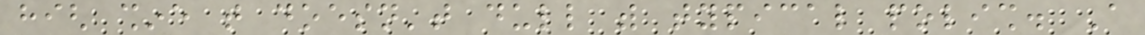high shine that doesn't dull with typical polish. A
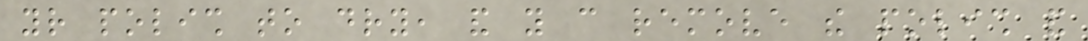your polish to dry, and you can remove the polish and
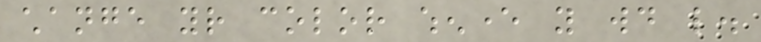change your color whenever you would like.
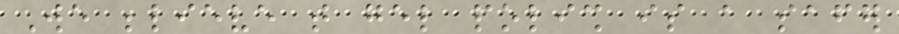We believe that gel polish is a safer
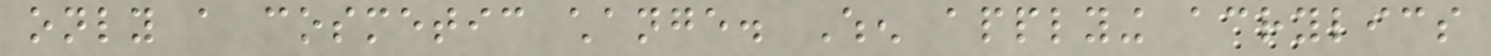only a cosmetic change. When applying acrylics
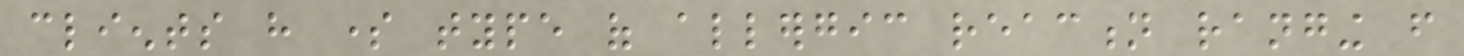clients have some type of allergic reaction ranging from
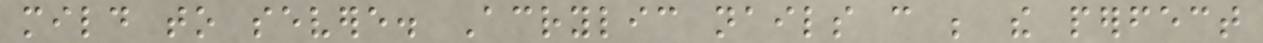mild to severe. Acrylic nails can be the perfect
